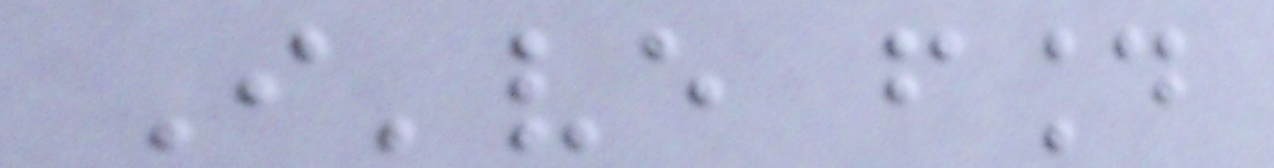I've found
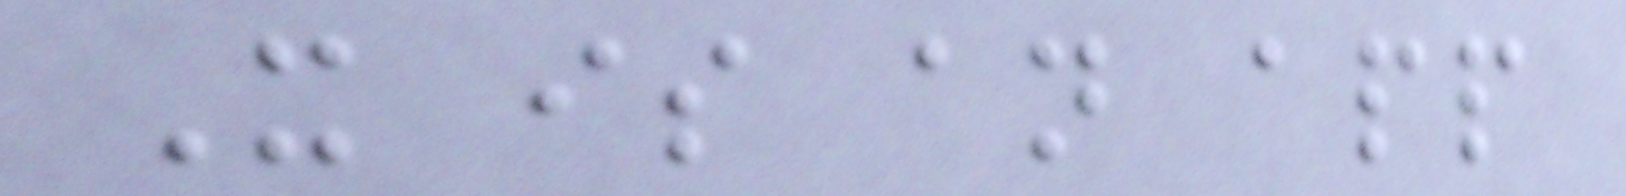It is an app
